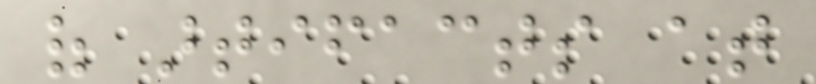of artifacts at
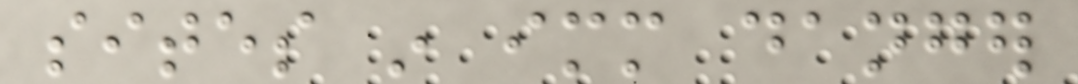sites in immediate danger
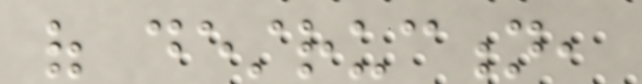of destruction,
